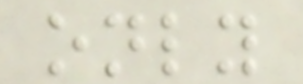only
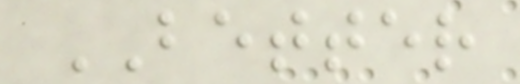BETTER
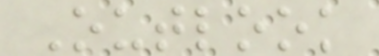Outlook
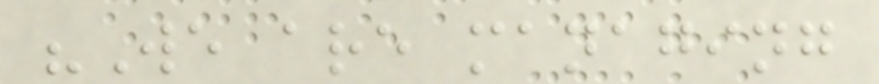"We are managing
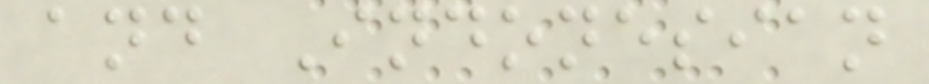and Indonesian
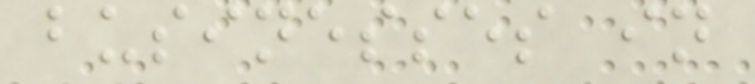businesses in
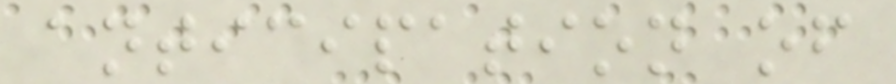anticipation of
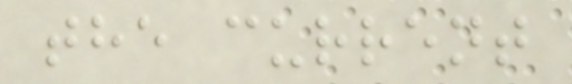the current
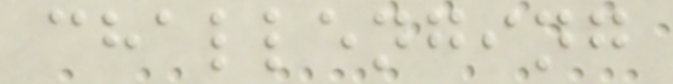challenging
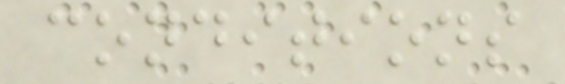conditions
